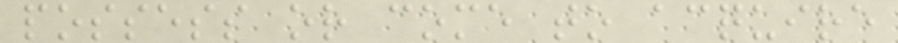possess or come to acquire
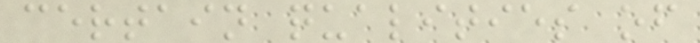certain qualities of
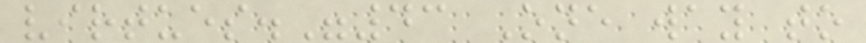virtues."43 One way to
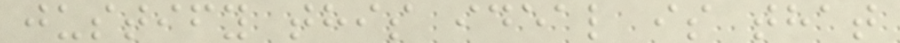justify this ideal is that
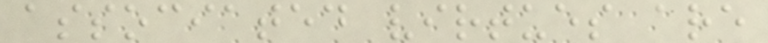associated virtues are
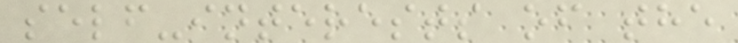self-interests of the
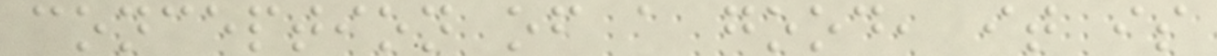conception of a good, it is
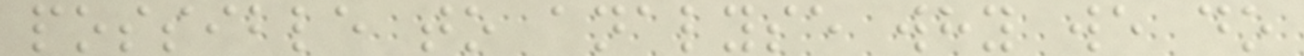possible to analyse why we do
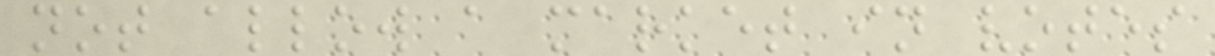not allow a market in votes
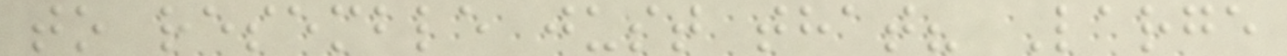to resemble just that? Large
